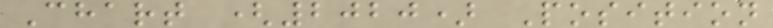Chart (2020) Position
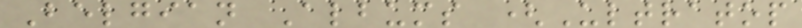Belgian Albums (Ultratop
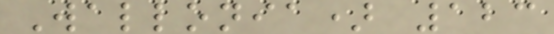Wallonia) 123
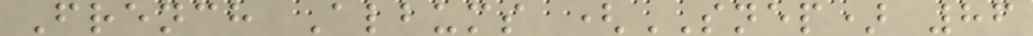French Albums (SNEP) 86
